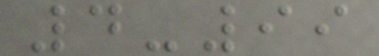4-99
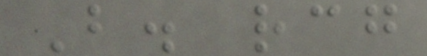B. rcg
